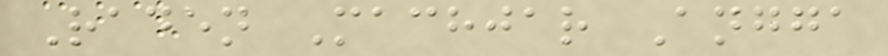Raden Machjar Angga
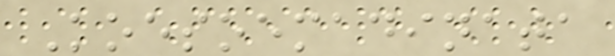Koesoemadinata
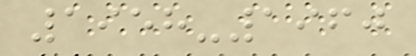1958-1960
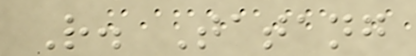R. Tatang
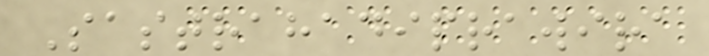Sastrahadiprawira
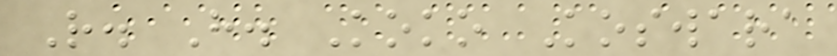R. H. Koko Koswara
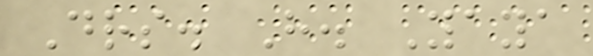Drs. H. Yaya
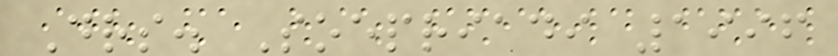Drs. Soepriadi 1996
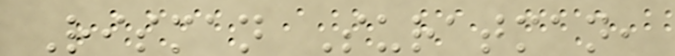Risman Suratman,
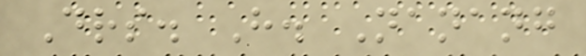Drs. H. Nanang
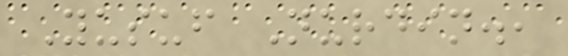Yusuf Nurdin.,
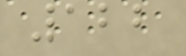122
